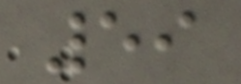59
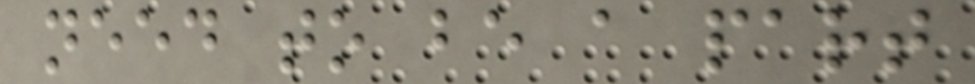need to be a part
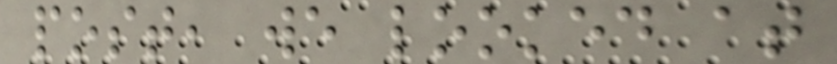post, we looked at
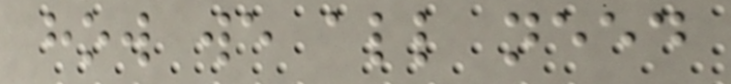how we all need
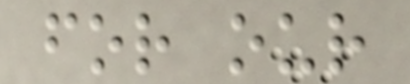for our
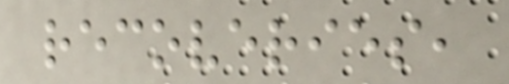recoveries,
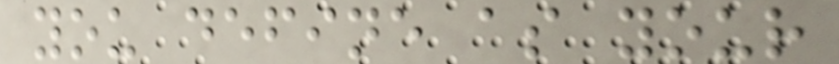you define as your
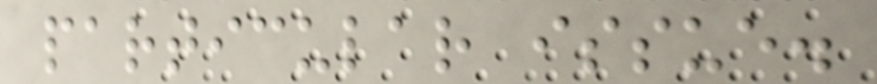particular issue.
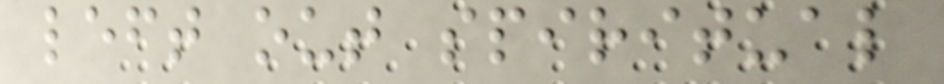left out spiritual
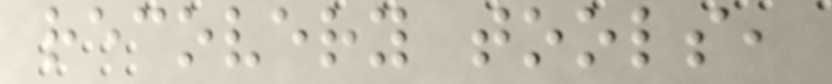recovery tools,
